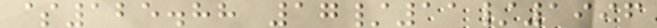$125.88 17/11/1996
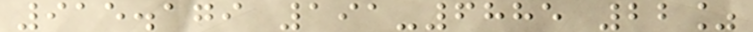915.179 191-6885 22%
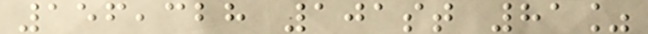156,328 101st 81%
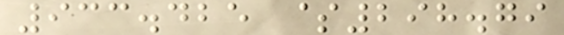933.425 $298.79
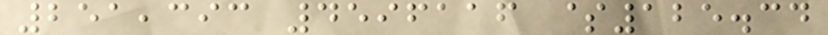251,393 4596116 $125.34
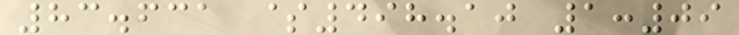83.631 $498.10 1:09
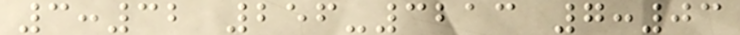3:32 256-3213 7:03
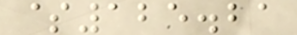$125.21
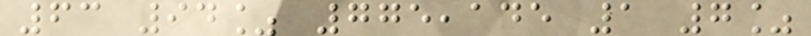63 94% 775,145 1 7%
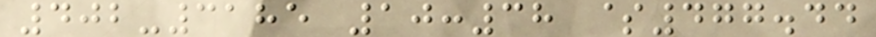402-3185 10:38 $477.44
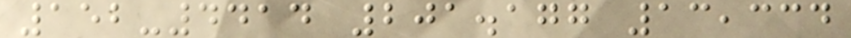152-4414 201.177 13,334
